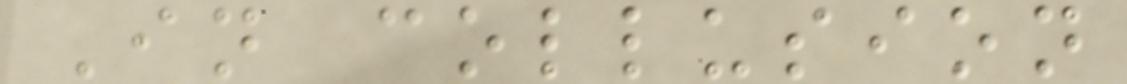In collusion
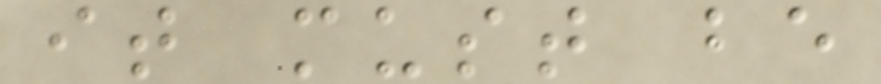it must be
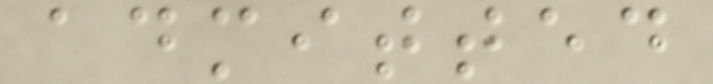admitted
